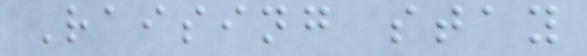Raising stay
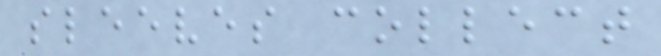sleeves collect
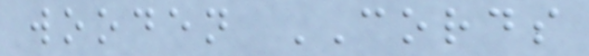wooden CORDS
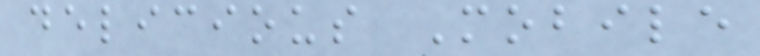delicious Mobile
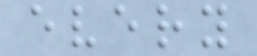every
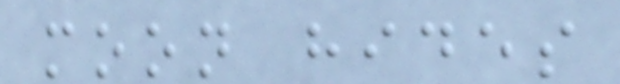moon hides
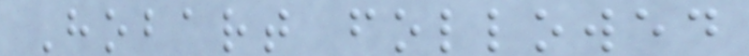Hobart followed
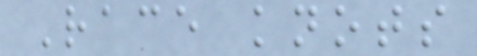Race knots
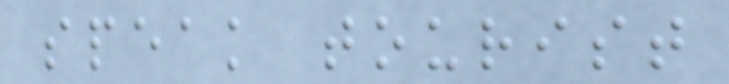speak tourist
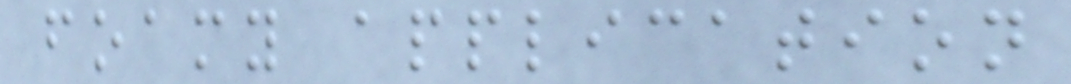foamy application
